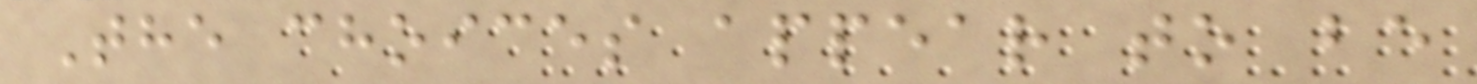The choices appear to be
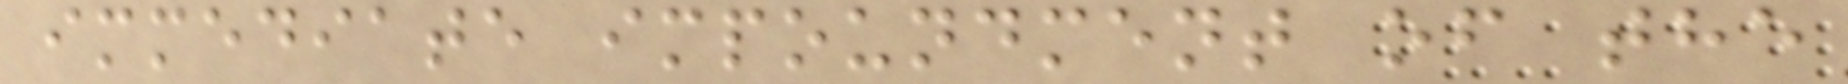immediate impoundment of the
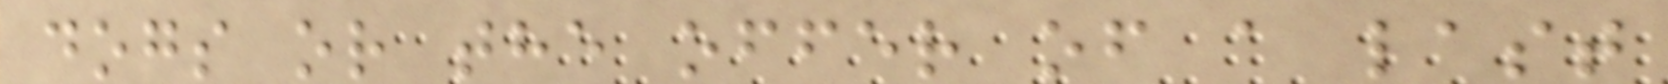dogs or the offer of a last
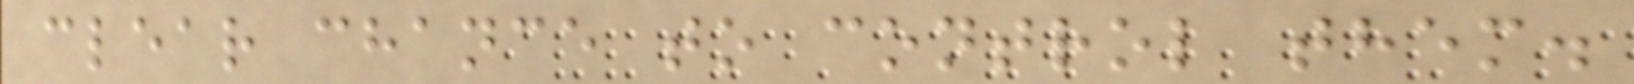clear chance to control them.
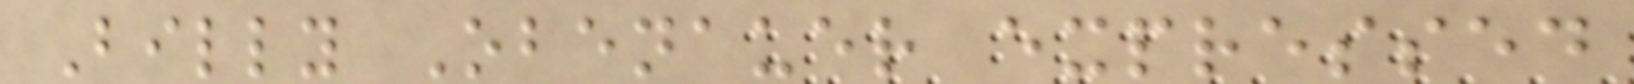Billy Obenauer expressed
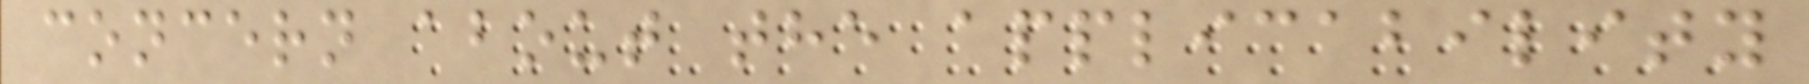concern about the applicability
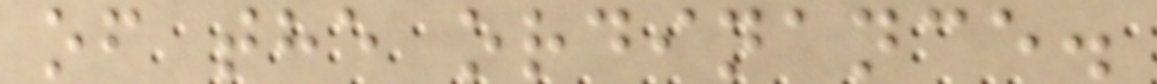of the ordinance.
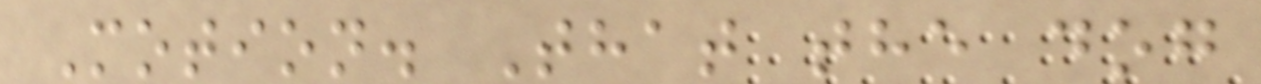Motion. That the dog
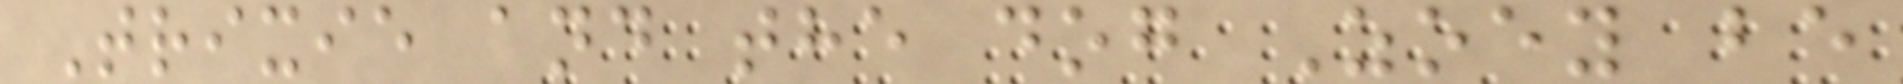Trixie and the dog Zoey be
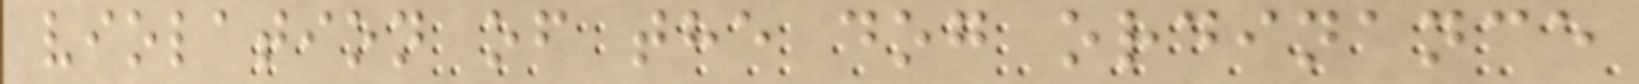violation of the dog ordinance
